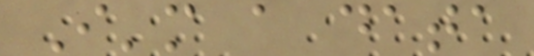I'm a data
